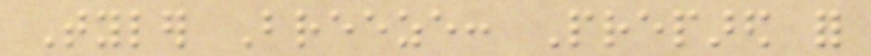Tyler Breeze: Prepared for
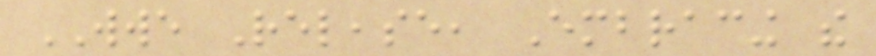WWE Release, Embracing the
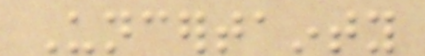Uncertainty
